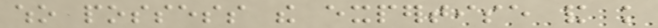who possess the expertise and knowledge
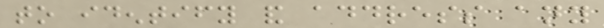to identify and address any
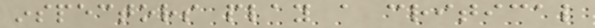inspectors play a critical
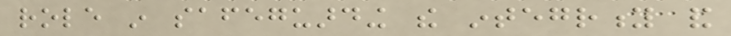role in safeguarding the integrity and
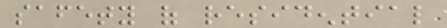safety of residential
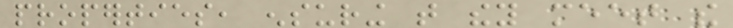properties, ensuring that they meet the
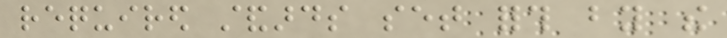required standards set forth by the
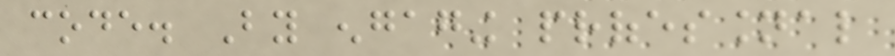code. By engaging professional
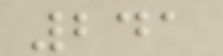241
